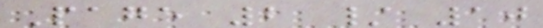Page 2 / 10
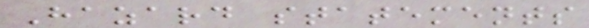Hazard statements
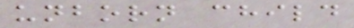unborn child
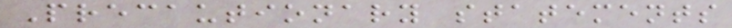Precautionary statements
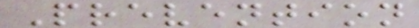Prevention
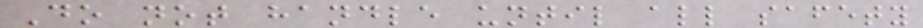Do not handle until all safety
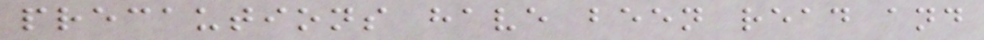precautions have been read and
